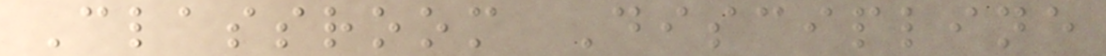Classroom Discipline
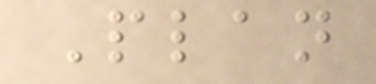Plan
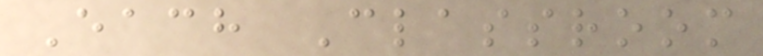Each Classroom
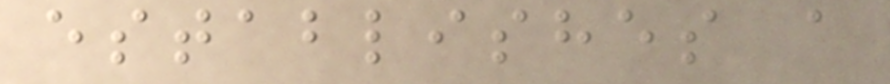establishes a
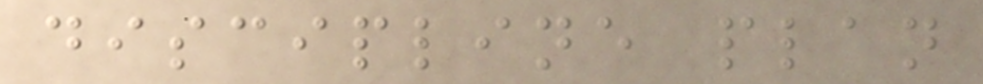discipline plan
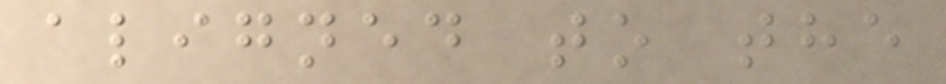aligned to the
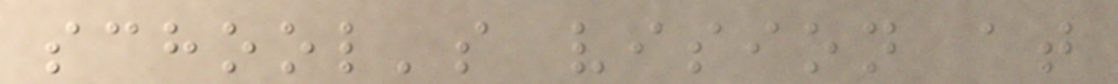school's vision at
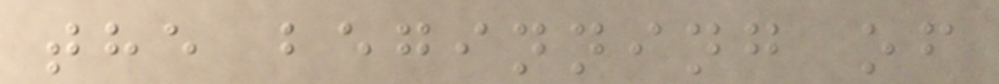the beginning of
